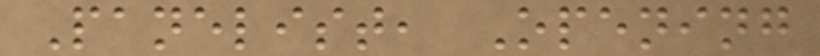Panelist, Opening
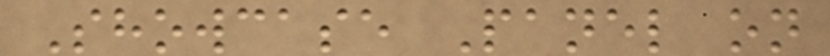Showcase Panel on
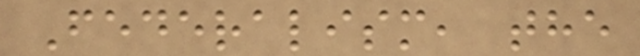Federalism, the
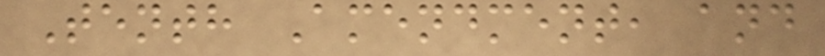Tenth Amendment, and
